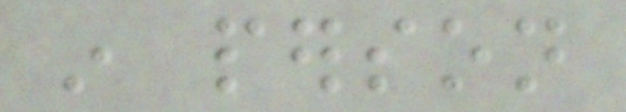in person
